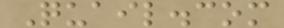Quail.com
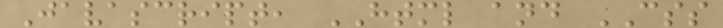Javascript, HTML and CSS
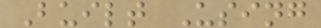Built Using
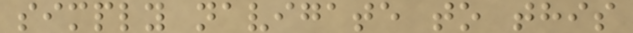simply navigate to this
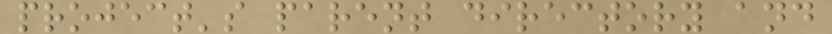project's parent directory and
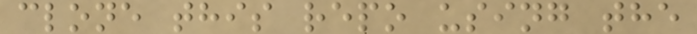clone this repo using the
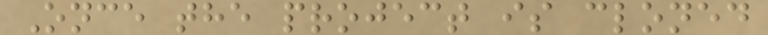Once the project is cloned
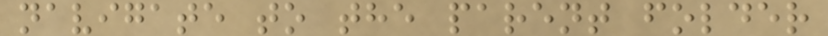navigate to the parent folder
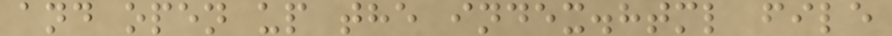and open up the index.html file
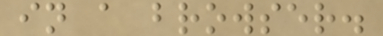in a browser.
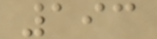193
